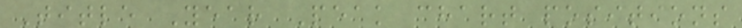Title Year Peak chart positions
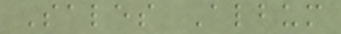Sales Album
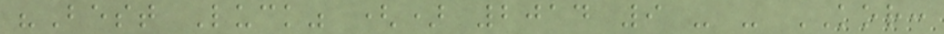"Best Luck" () 2014 9 - - KOR:
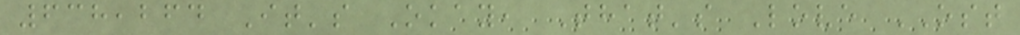638,264 It's Okay, That's Love OST
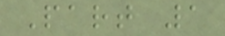Part 1
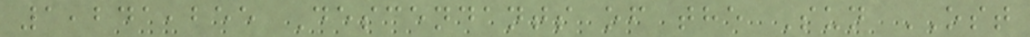1,241,255 Descendants of the Sun OST
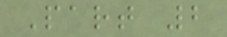Part 2
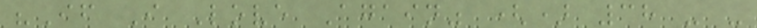"If I Love Again" () 38 - -
